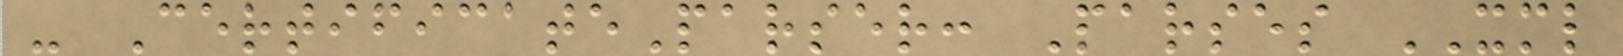- CertificateParser: Parses XML
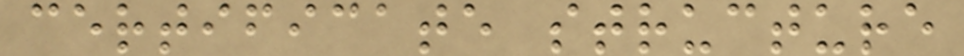certificate structure
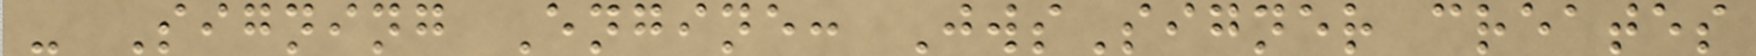- Signing Engine: JwsSigner creates
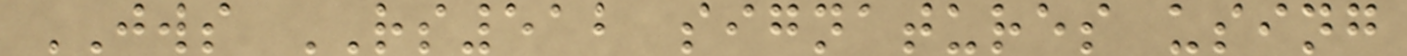JWS RS512 signatures using
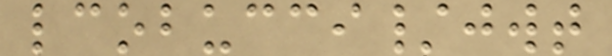lcobucci/jwt
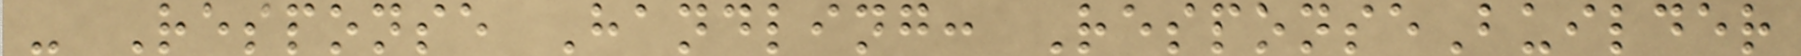- Response Handling: ResponseBuilder
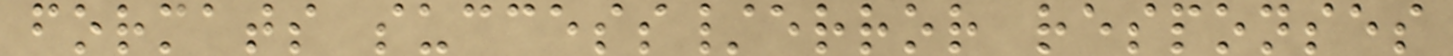formats success/error responses
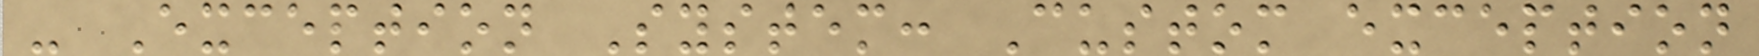- Exception System: Custom exception
